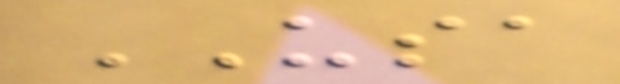USA
